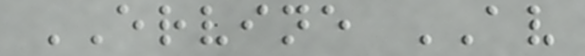ERVINE AV
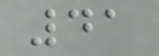41
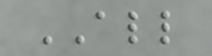ALL
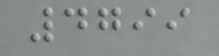4799
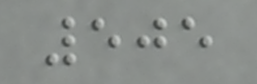505
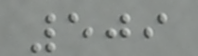509
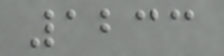1233
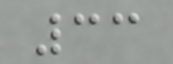33
